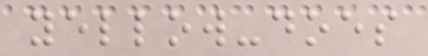yellow-does
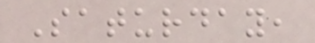Saturday,
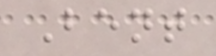Bent
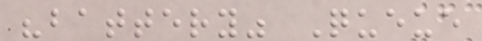"battery" Queue
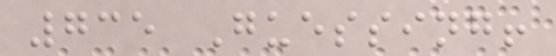735 Guessing!
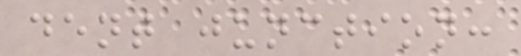dent junction:
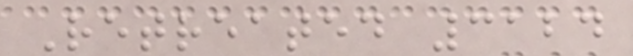Retreated 3124
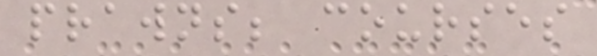prawns; courses
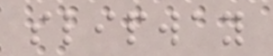slipway
